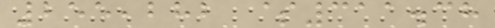255,282 $311.38
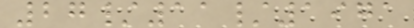27/11/1971
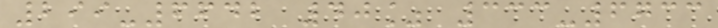299-6642 40% 333-6733
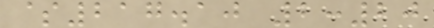$217.10 2:20
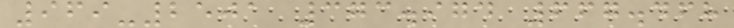969-2501 373.974 667.468
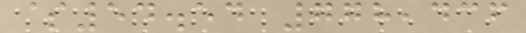$54.54 778,436
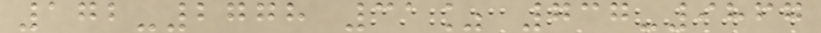172-2778 31% 737-9867
